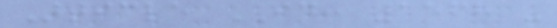Article ID: 1568 -
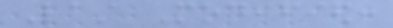Last Modified:
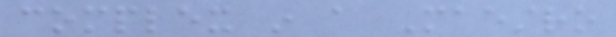complex in a Maestro
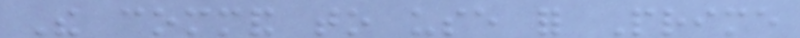The command to use for Prime
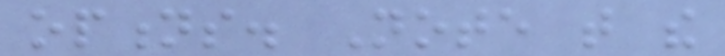options. Note that the
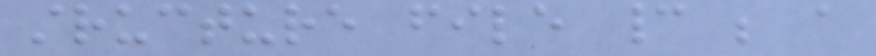structure file cannot be a
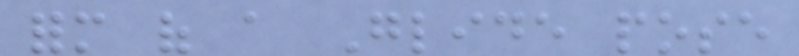form of a Glide pose
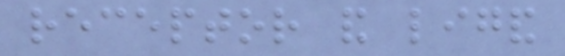receptor and ligand
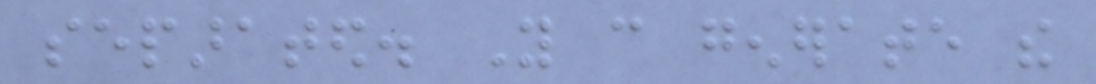separated. You can generate the
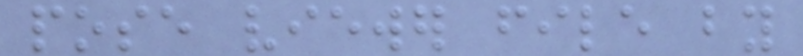pose viewer file by
